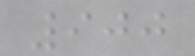900
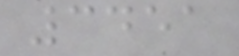3451
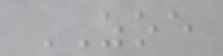ZOE
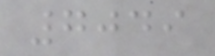7049
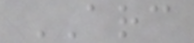ARC
